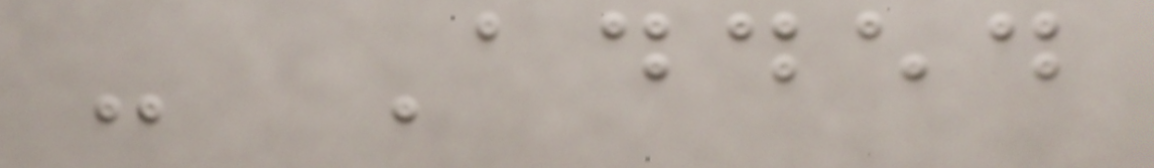- Added
